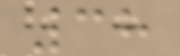38
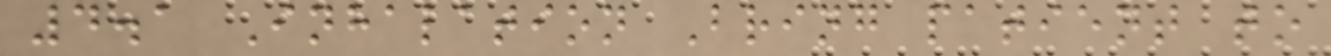4.1 Inhalation Bring patient to
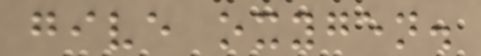give oxygen.
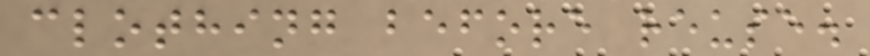clothing before reuse.
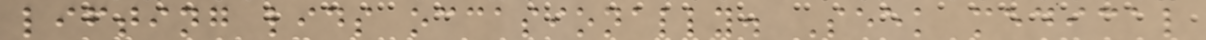lifting lids occasionally. Seek medical
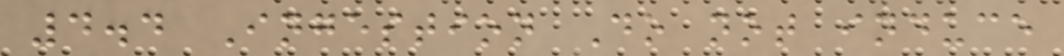4.4 Ingestion Do not induce
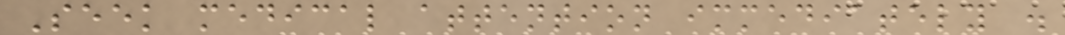Seek medical attention immediately .
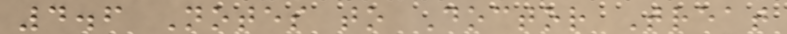4.6 Notes to Doctor Treat
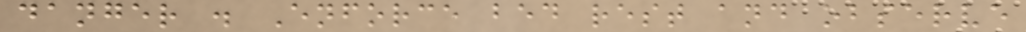danger . Enforce bed rest and observe
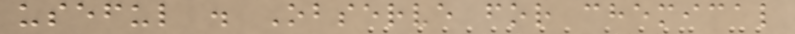useful . Observe for chemical
